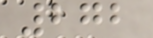272
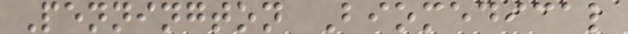Pennington Biomedical
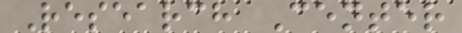Research Center
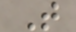T
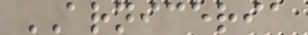ARNICERIA
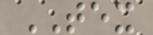TEX
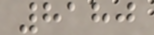8180
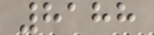8188
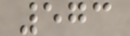573
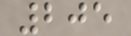205
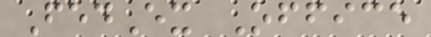FedEx Office
